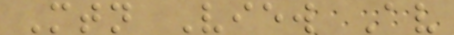Mtn View Av
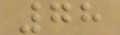78
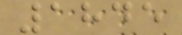1845
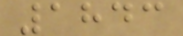1843
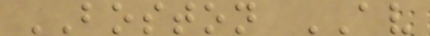BOSTON AV
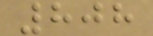808
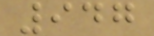947
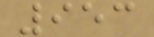953
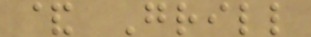& Grill
